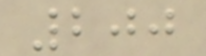200
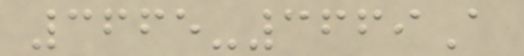3665-3669A
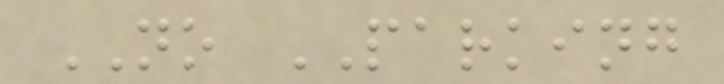NO PARKING
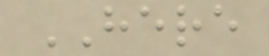HERE
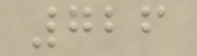726
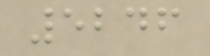5246
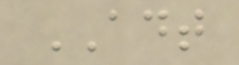ADT
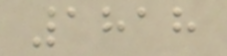1818
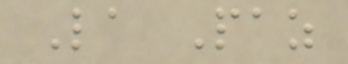La Paz
